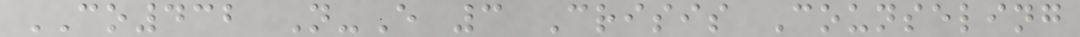CO432 N-E 3 Crisis Counseling
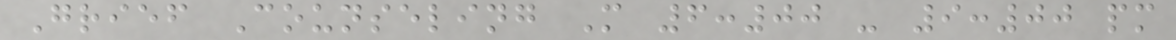Grief Counseling M 6:00 - 9:00 pm
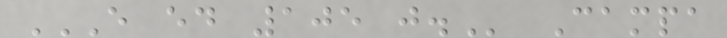E ED 105 J. Campa
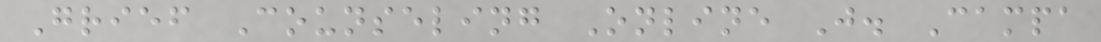Grief Counseling Online J. Campa
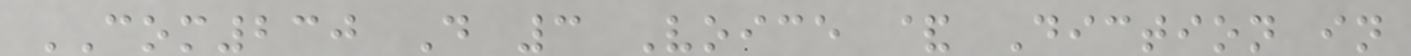COM230 D 3 Voice & Diction in
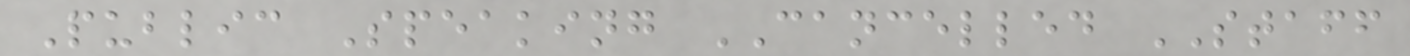Public Speaking CANCELLED STAFF
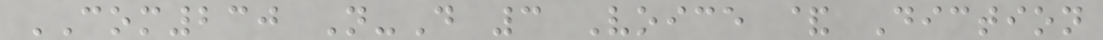COM230 N-D 3 Voice & Diction
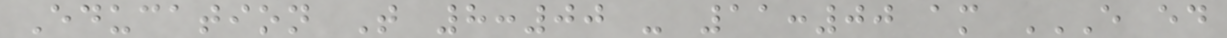Education T 8:00 - 11:00 am E ED
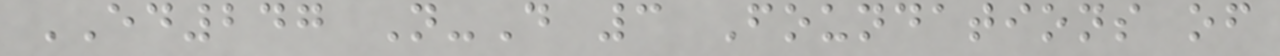ED247 N-D 3 Foundations of
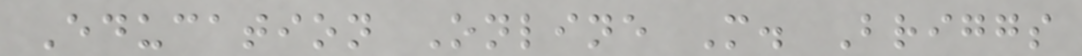Education Online M. Briggs
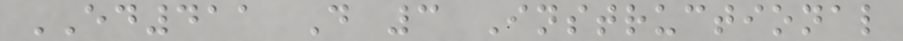ED411 D 3 Instructional
